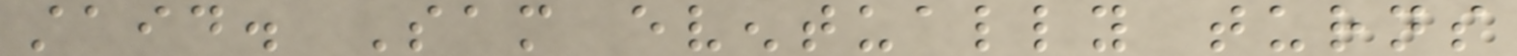staid. Sam eventually turns
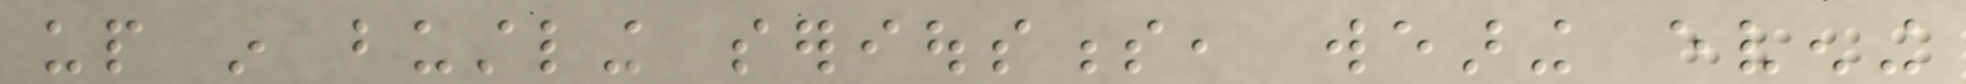up in bustling seriousness, wearing evening
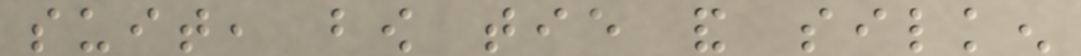suit, bow tie and silken
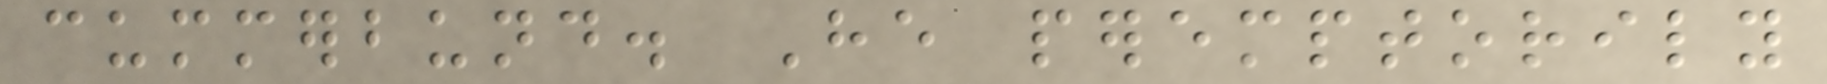cummerbund. He peremptorily
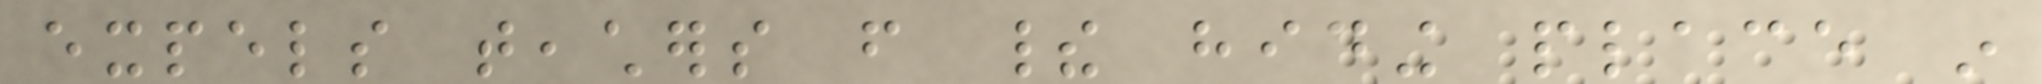expels teachers from their hiding place in
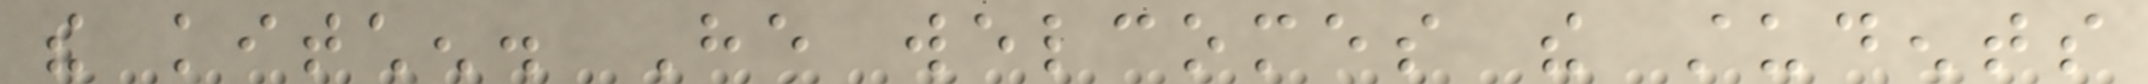the kitchen. He welcomes the students
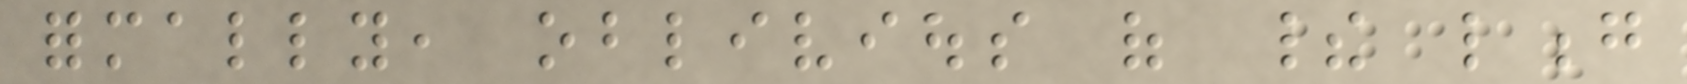formally, oblivious of their long
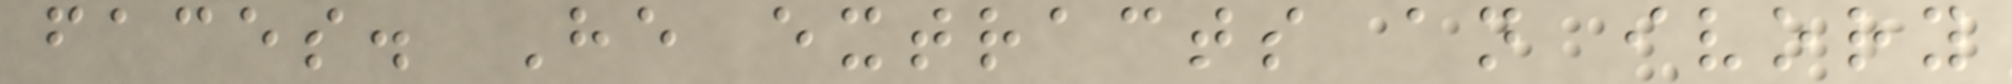faces. He extracts an ivory
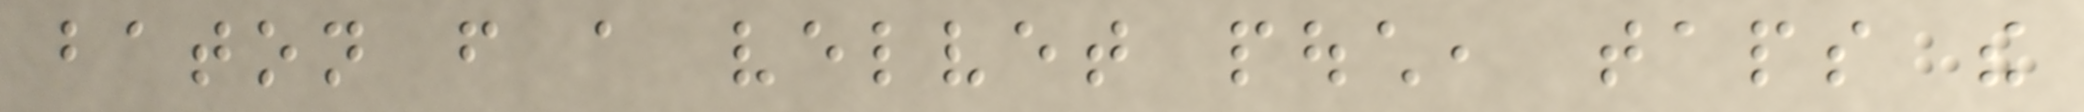baton from a velvet pouch, taps the
